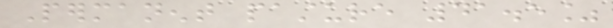Permanent pasture 41.5%
